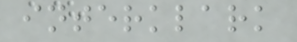interklark
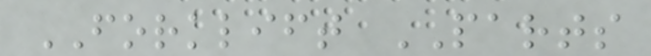FORKLIFT PARTS
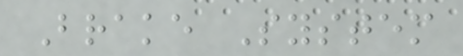Brake System
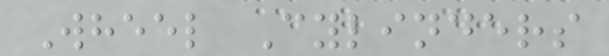Wheel Cylinders
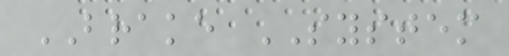BRAKE SYSTEM
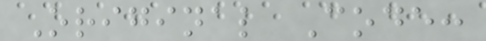Original Code:
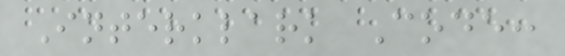Interklark Code:
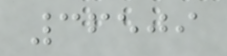36509
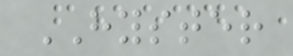HYSTER
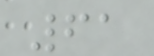61
